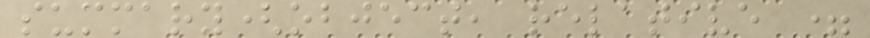summary(object, relative =
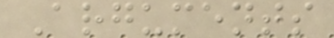Arguments
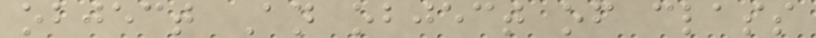object An object of class
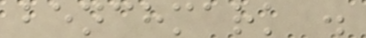benchmark .
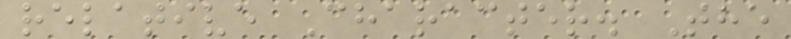relative Character. The
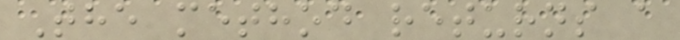The method returns a
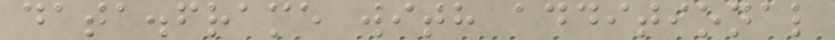data.frame with additional
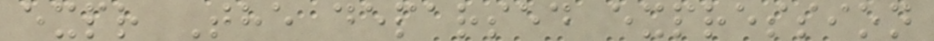expr The deparsed expression
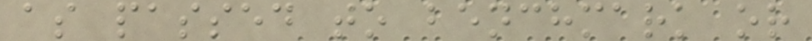as passed to benchmark or
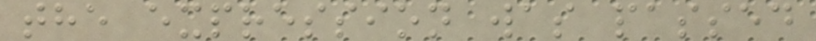the expression was passed
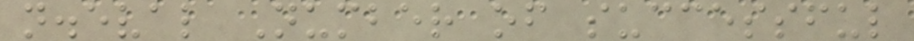n.eval Number of successful
